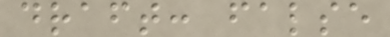draft: false
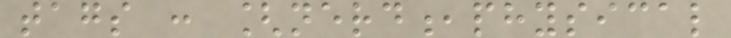tags : [nerd,physical
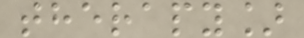therapy]
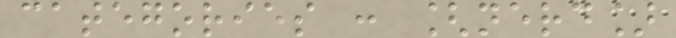categories : [nerd]
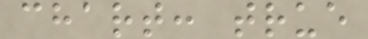chart: true
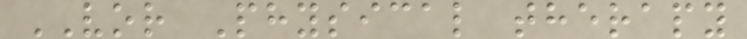VOR Physical therapy
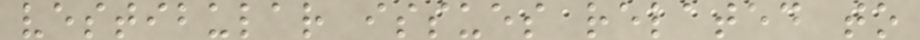vestibular issues related to
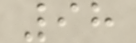98
